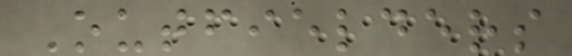Outfielders
